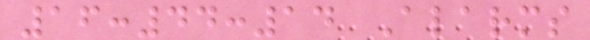16:44:14 Alarms
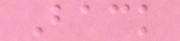Back
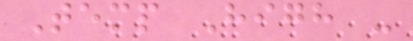Temp High -
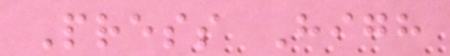Press High
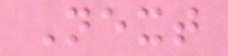Next
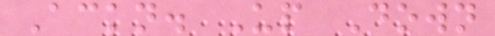Ackn. Up Down
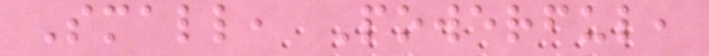Small, Powerful,
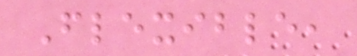Flexible,
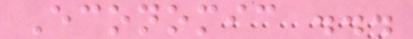Economic ...
